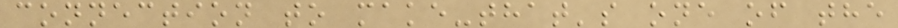connection to make-that's one of the
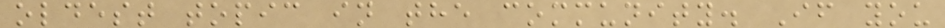oldest topic in the community. If you
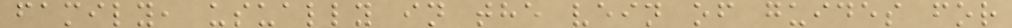family, usually in the vein of guides for
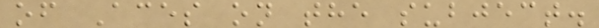of Aces on the subject.
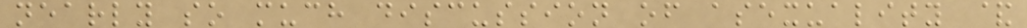nearly so much discussion of asexuality &
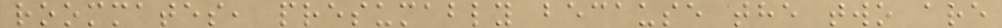roommates, presumably because the two are
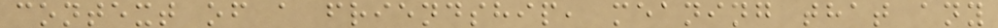context of a friendship, meaning that any
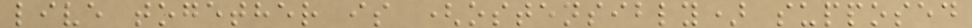live together is (ostensibly) supposed
